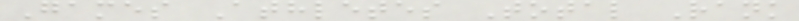Games Athletes Total Rank
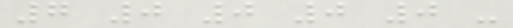7 0 0 0 0 -
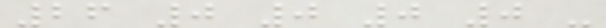26 0 0 0 0 -
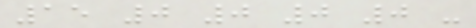15 0 0 0 0 -
